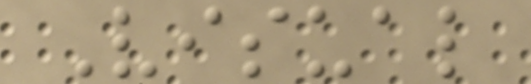Visual
